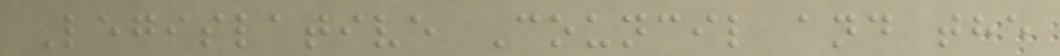Legislative Council and the
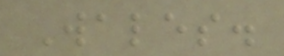Wales.
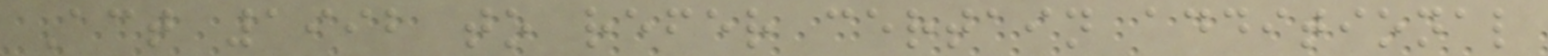Act 1992 to refer certain additional
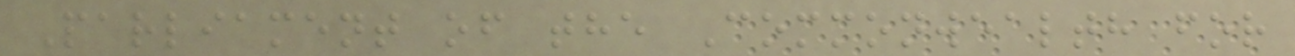Parliament of the Commonwealth for
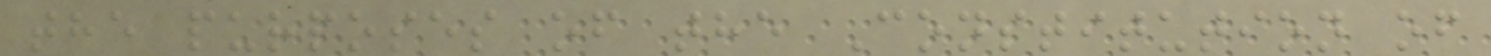the purposes of the Constitution of
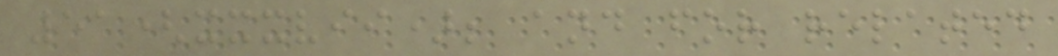51(xxxvii); and for related
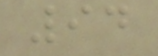94
